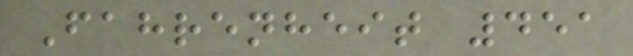Fahrenheit 451
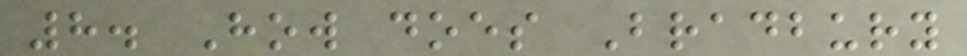8. How does Bradbury
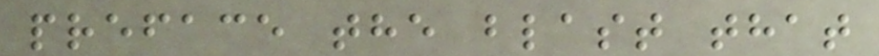preface the blast that
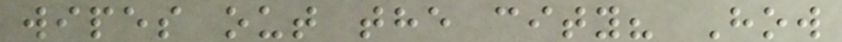wipes out the city? How
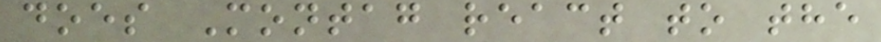does Montag react to the
